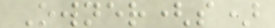Owner(s)
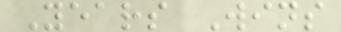Years Wins
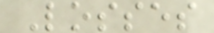Losses
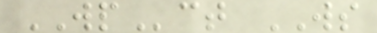WPct WS
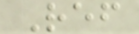Ref
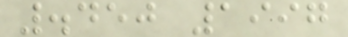.450 1997
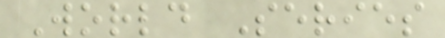World Series
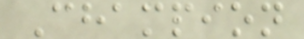Champion
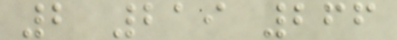2 219 266
